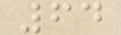64
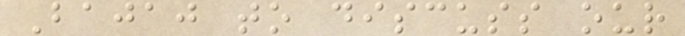Bajaj to discuss our
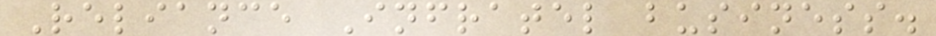Reliance Infratel business.
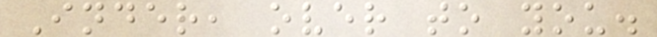Inder, over to you.
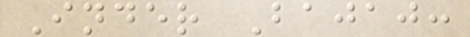Inder Bajaj:
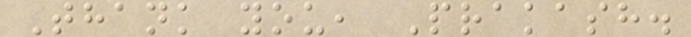Thank you, Prakash.
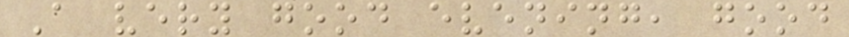A very good evening, good
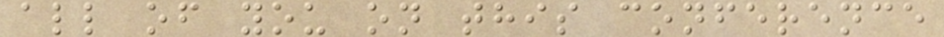all of you on this conference
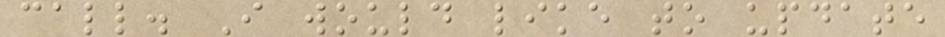call. I would like to update
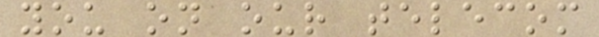you on our telecom
